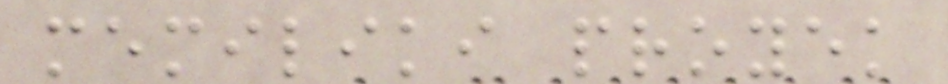memiliki proyek
